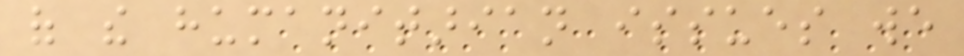of the humanitarian issues we
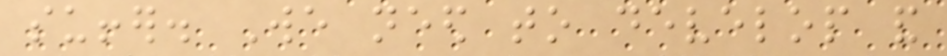suffer. We need to develop and
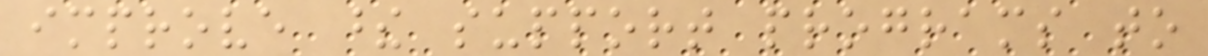improve these support programs to
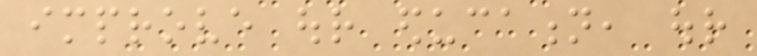improve our education, our
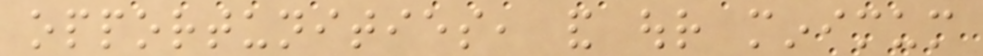opportunities, and our minimum
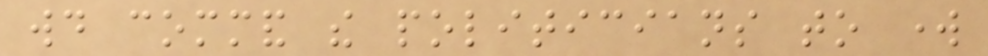would command the politicians to work
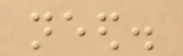need.
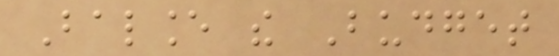Balance the Budget
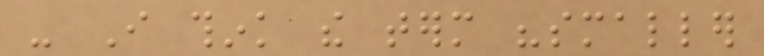- I think the term "smaller
